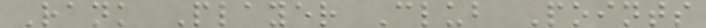Rank Player Club Points
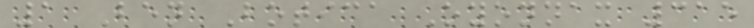1 Ben Botica Oyonnax 315
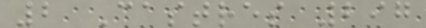2 Castres 297
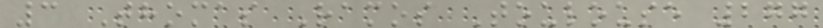3 Thomas Ramos Toulouse 277
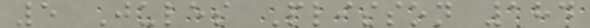5 Jules Plisson 184
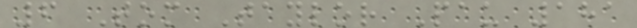6 Tom Taylor Pau 181
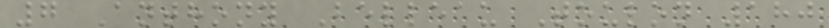7 Anthony Belleau Toulon 180
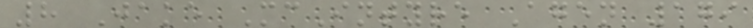8 Jake McIntyre Agen 179
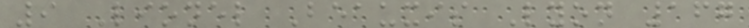9 Lionel Beauxis Lyon 167
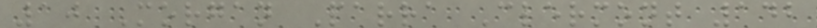10 Morgan Parra Clermont 142
